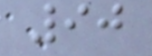90
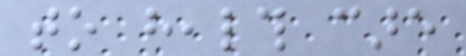to health care
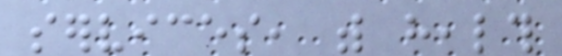services, with health
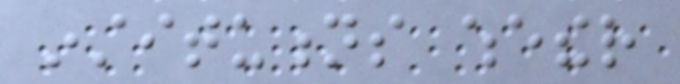institutions whether
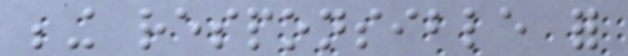being responsible for
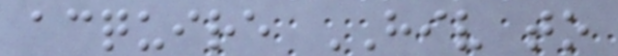acquire HIV to
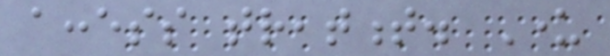access treatment. Under
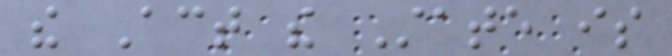the Act the State is
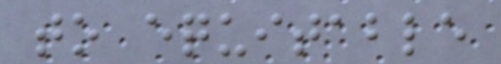to equitable
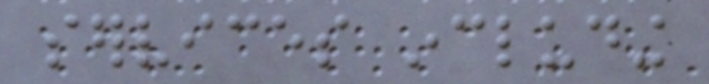services including
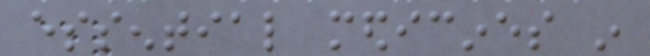essential medicines in
